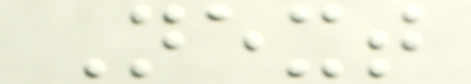Next
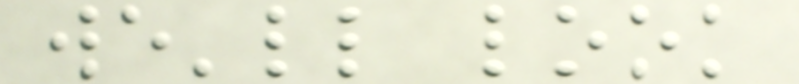we'll look
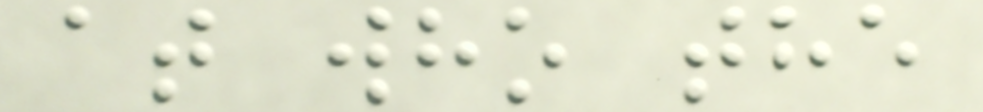at who the
